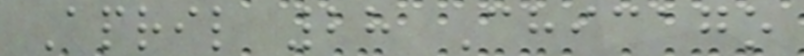April 28 Chicago
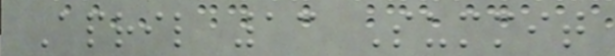April 13 Summit
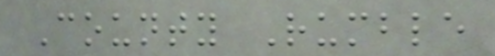County Rumble
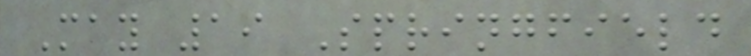May 19 Springfield
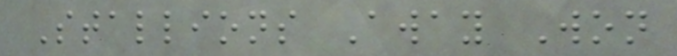Stallions Away Won
